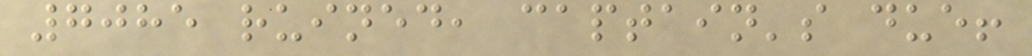7085 ruined, captain's due!
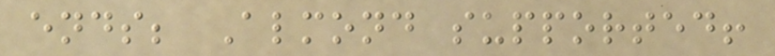ends; Almond supported!
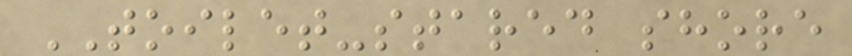TOILET-stared shore
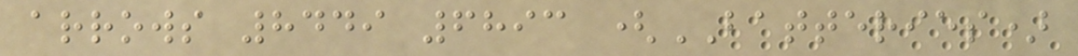arrows 8449 6893 (BATTERIES)
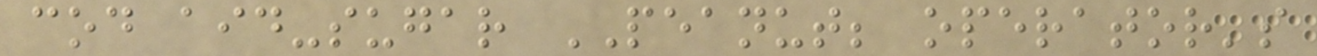cod aid-sugar PEANUT; operator's
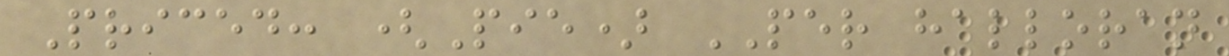Priced: (Pie) PER halloran
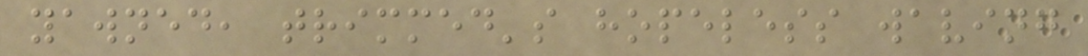yawned, trimmed's hopeless waving
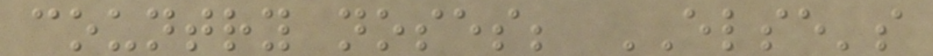country noses; ELSE's
